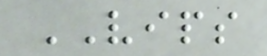VIPS
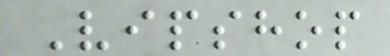Vipshop
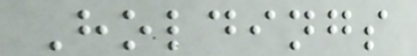Holdings
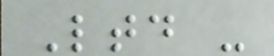Ltd -
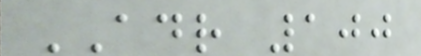ADR 100
